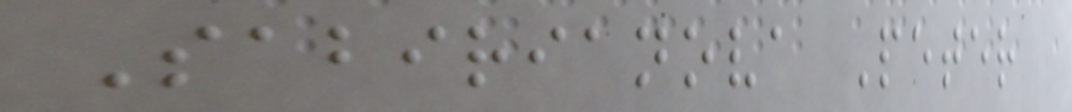Sabirianova Peter
